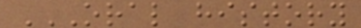ORAL HISTORY
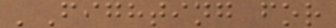'Fighting for
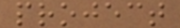project
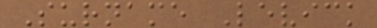Surname Levick
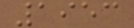1953
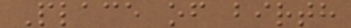Place of birth
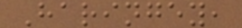Haringey,
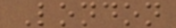London
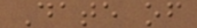Date of
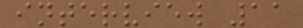interview 11
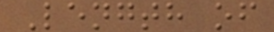Length of
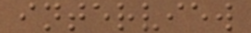interview
